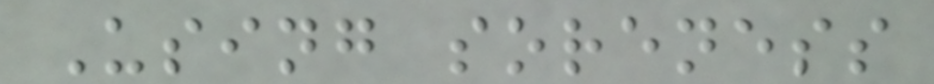Using soreness
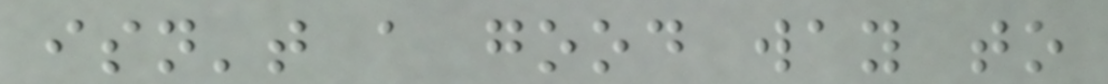isn't a good way to
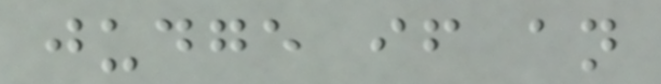judge if an
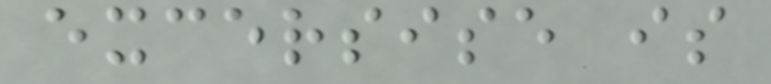excersise is
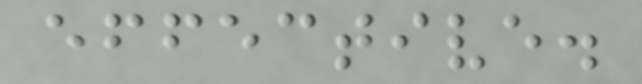effective.
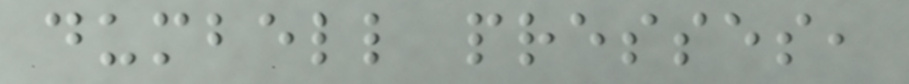dumbell presses,
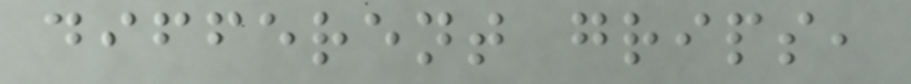different grips,
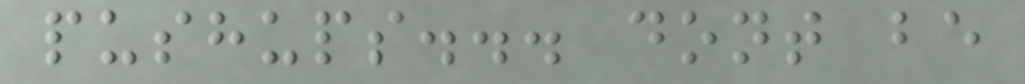pushups... dont be
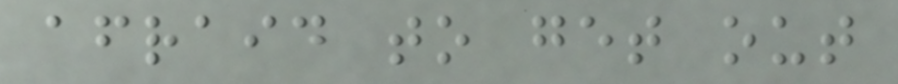afraid to get out
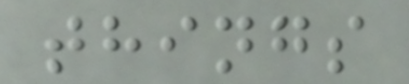things
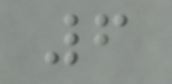6
